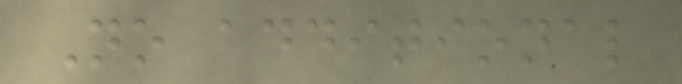No additional
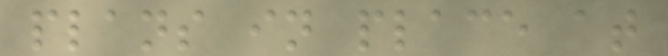plans in place at
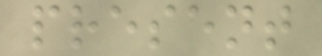present
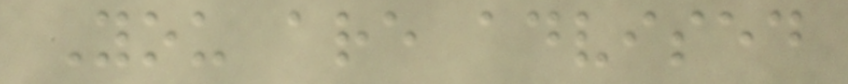You are advised
